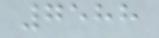7588
